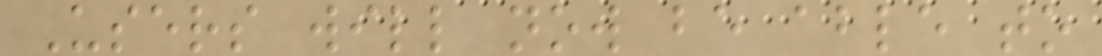Users will now be able to
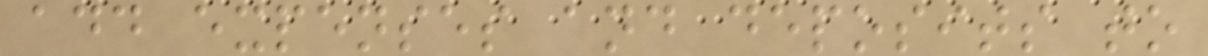add expenses and deposits to
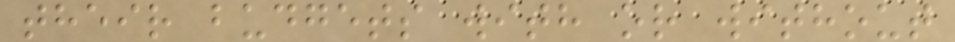their budgets with or without
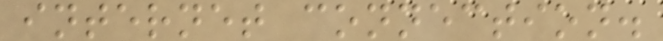internet connection.
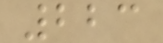223
